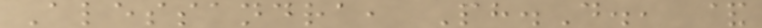Alessandra, Ph.D., &
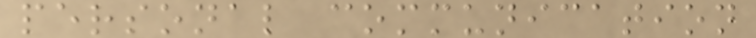personal communication
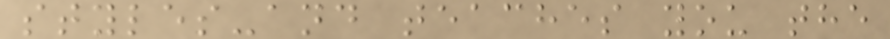styles-and teaches you the
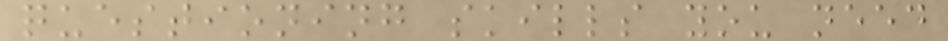questioning skills you need
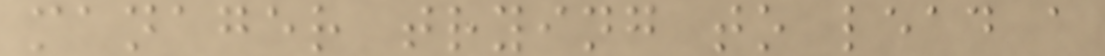manager trying to lead a
